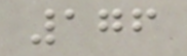176
